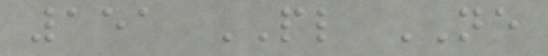151 PL NE
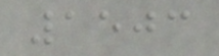1503
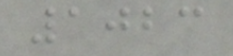1023
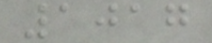1017
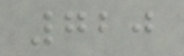720
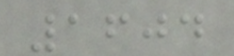1604
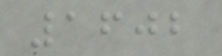1602
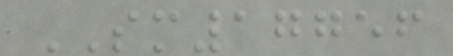SM17756
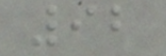92
